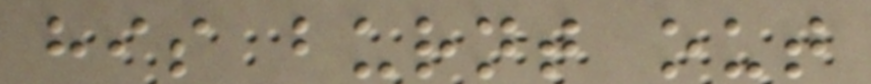his burnt out
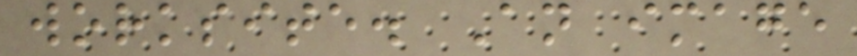worksite. An image
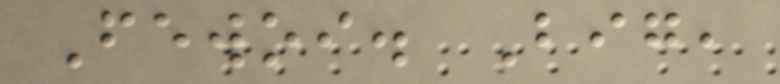Fewoi. Big,
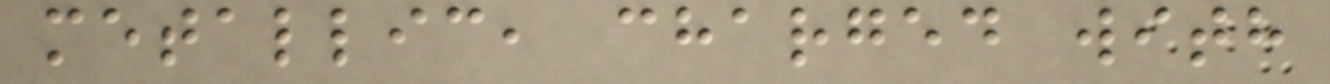metallic, charged with
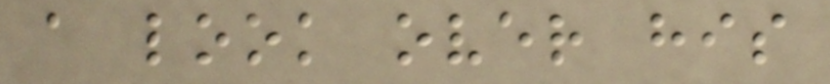a look over his
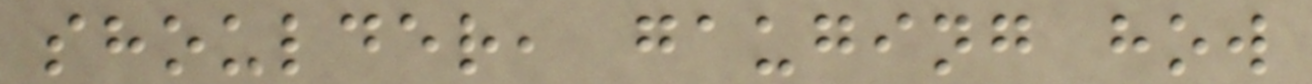shoulder, gauging how
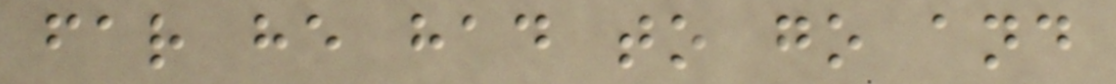far he had to go and
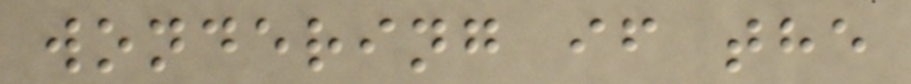wondering if the
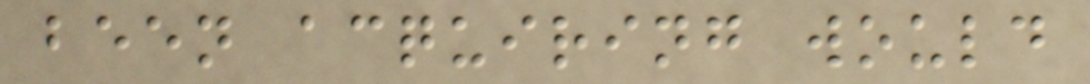been acquiring would
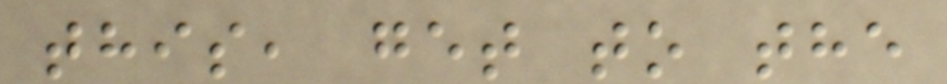this, get to the
